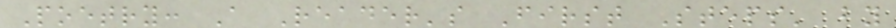Poetry: A Reader's First Steps' by
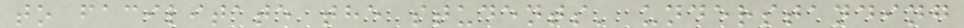to facilitate the students' understanding
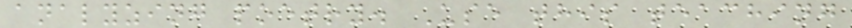analyzing poetry. Use this teaching
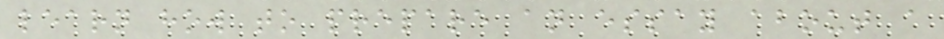learn how to prepare an essay about a
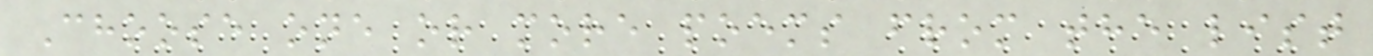Choose one or more poems from the list
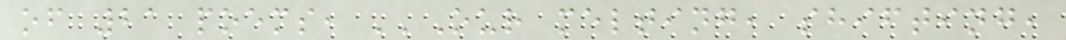of 21 poems, ''Our melting, shifting,
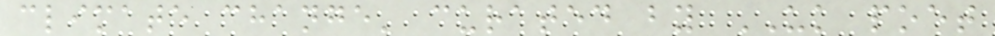climate change' curated by UK poet
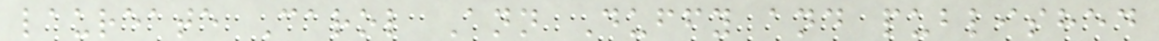laureate Carol Ann Duffy and published
